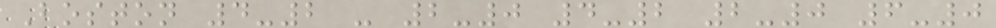Boston 4-2 - 2-0 4-2 2-0 6-0
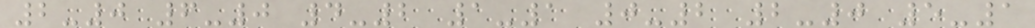2-0 6-0 4-2 1-1 0-2 2-0 5-1
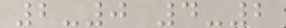2-0 4-2
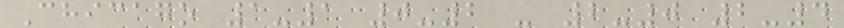Chicago 1-1 0-2 - 2-0 2-4
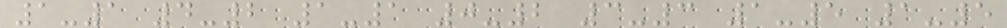1-1 4-2 1-1 0-2 3-3 1-5 1-5
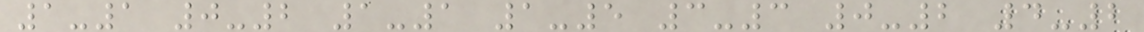1-1 0-2 1-1 1-5 3-3 0-2 4-2
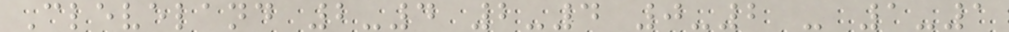Cleveland 2-4 2-4 0-2 - 1-1
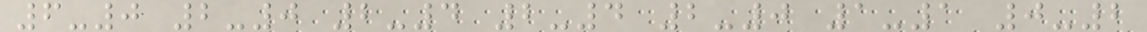6-0 2-0 2-4 2-4 2-0 1-1 0-2
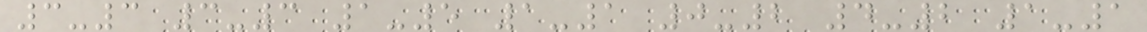3-3 3-3 1-5 1-1 0-2 4-2 1-1
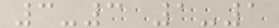3-3 1-1
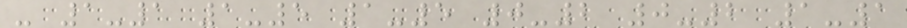- 1-1 1-5 1-5 0-2 0-2 1-1
